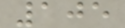105
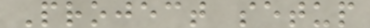Project setup
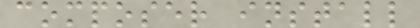composer install
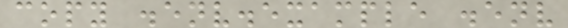copy .env.example .env
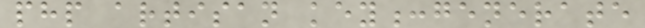php artisan key:generate
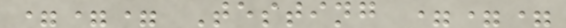=== Testing ===
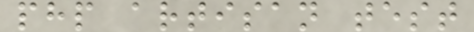php artisan test
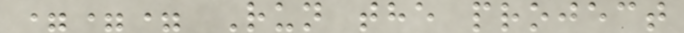=== Run the project
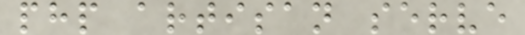php artisan serve
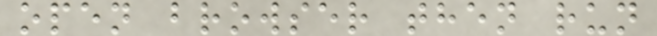open browser then run
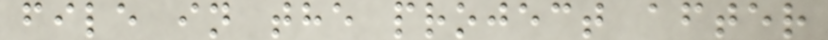file in the project after
